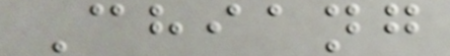Chiang
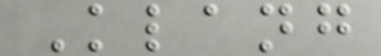Klang
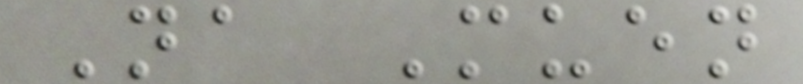Na Muen
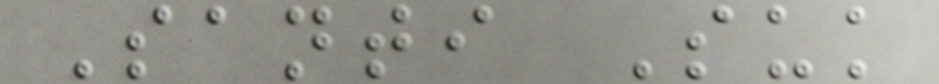Santi Suk
